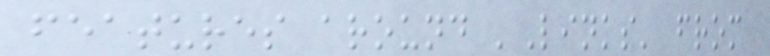features around 'Links' from
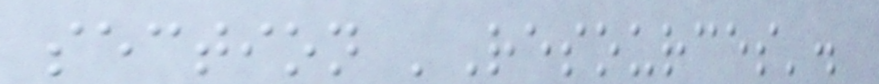section 'Resources'.
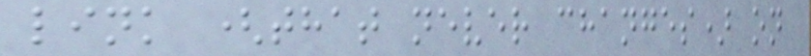link (that never changes) on
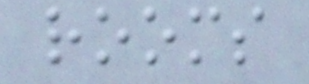rooms
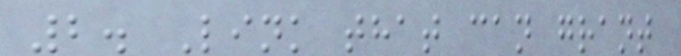2. Link that can grant
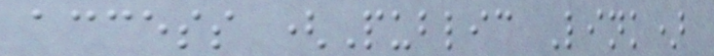access (Public Link)
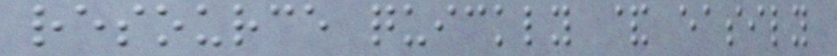resource quickly & easily
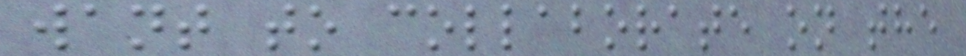want to collaborate on the
